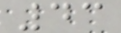43
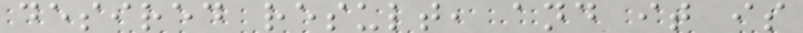desired result, and it is
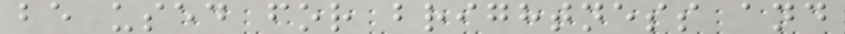be used for brightness and
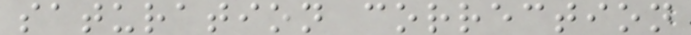saturation correction
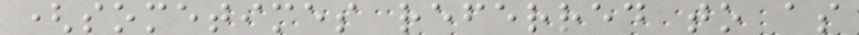(sometimes referred to as
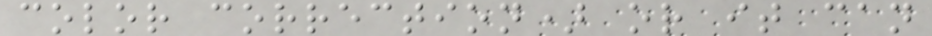color correction) or it can
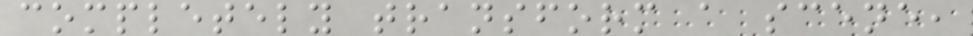completely transform a scene,
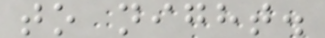to night.
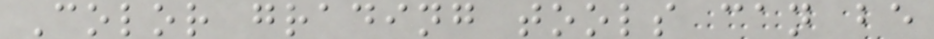Color grading tools can be
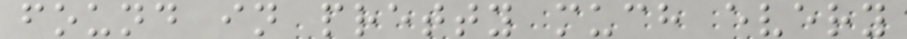found in pretty much every
